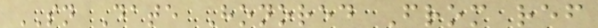SN Date Honored From ref
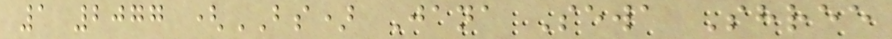1 2077 (BS) Jana Sewa Shree
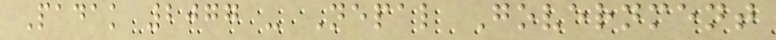Padak 2077 - Nepal Government
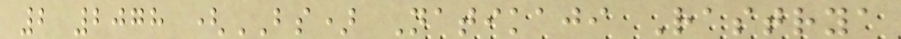2 2078 (BS) Natikaji Rastrya
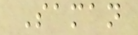Saman
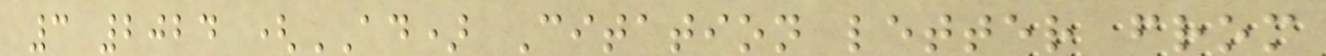3 2024 (AD) Citation letter from
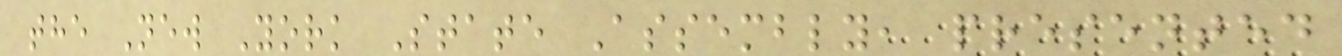the New York State Assembly, presented
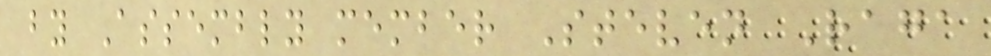by Assembly member Steven Raga
